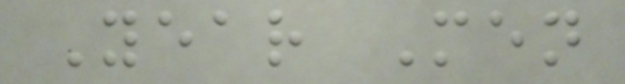Year Men
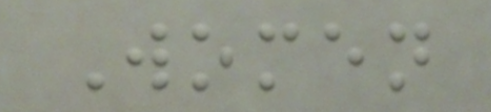Women
